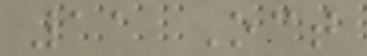11 Oct
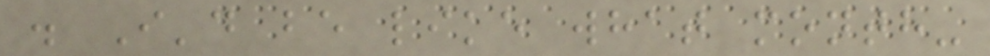. I'd be like what month-
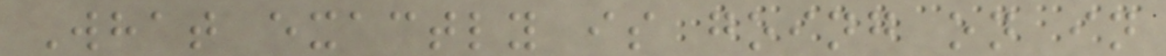What exactly is going on in
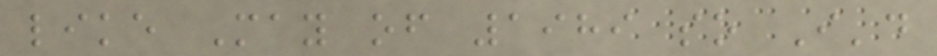like May of 1989 so I'd
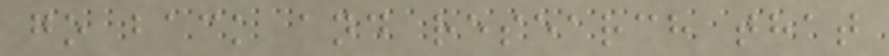go back and research that
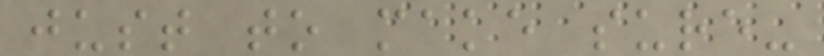just to make sure-
